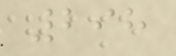298
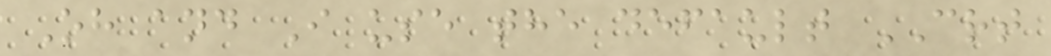Oh and I use the default CRT
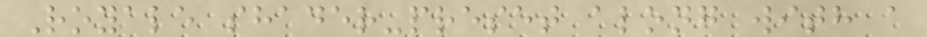Royale shader-preset along with a
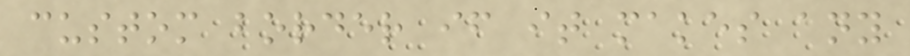custom border if it makes any
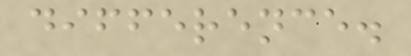difference.
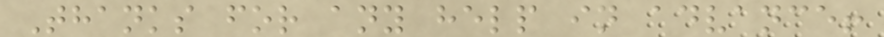Thanks for any help in advance!
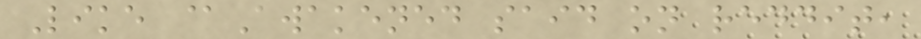Like @Awakened said on reddit,
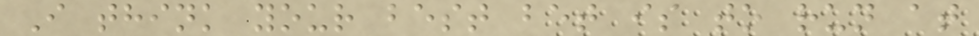I think your best bet is to run at
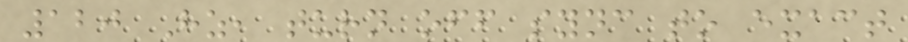120 Hz, turn off sync to exact
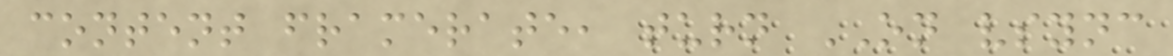content framerate, turn ON vsync
